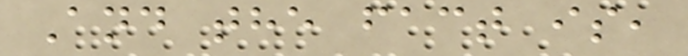And the fact is,
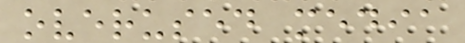overused media
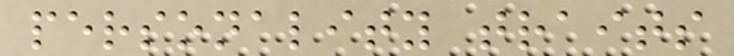personality traits
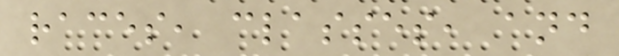races, classes, and
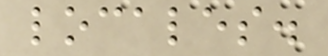locales.
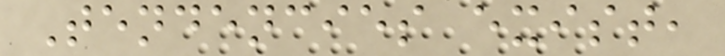Tendencies exist,
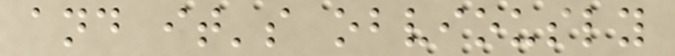and it's obviously
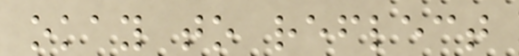okay to reflect
